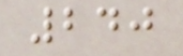240
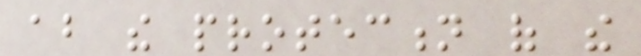about the protection of the
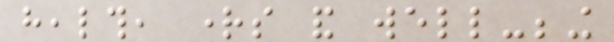health, rights and well-being
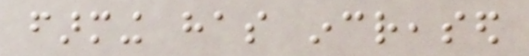farming has increased
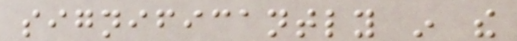significantly in the
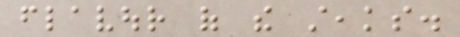flavour of the steaks.
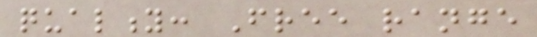quality: Free range
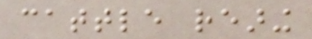cattle rearing
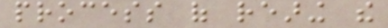process of rearing the
